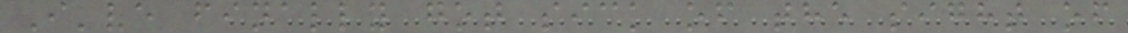I've finally got sick of the sight of
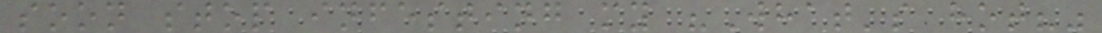soon stop infesting my "What's hot?"
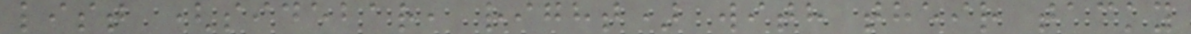list (sidebar, right) with their tacky
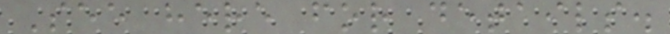See here for details.
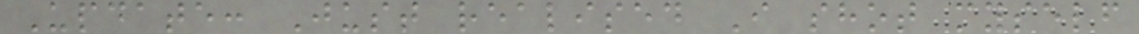Update: Just realised I shot myself
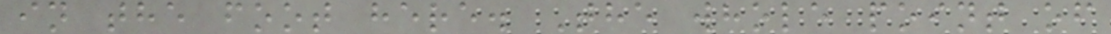in the foot here. The whole point of
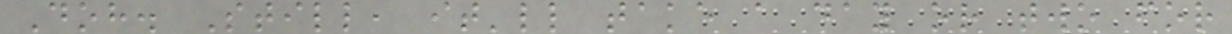Doh. Still, it'll take a day or two for
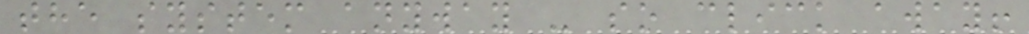the system anyway - so click away!
